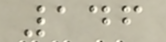146
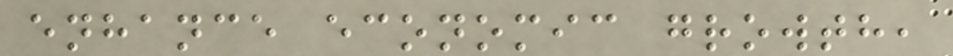enhance economic growth,
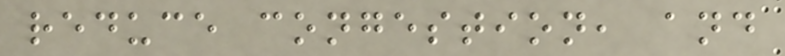reduce congestion, and
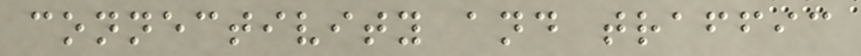connectivity and traffic
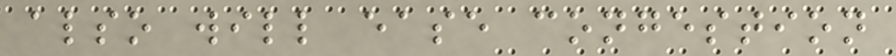also will ease congestion
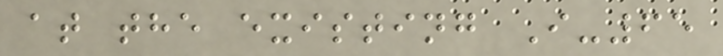at the existing I-65
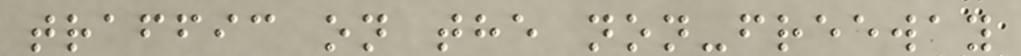traffic on the non-freeway
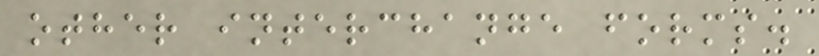other interchange forms.
